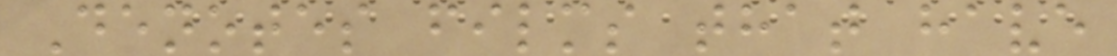Denotes films that have
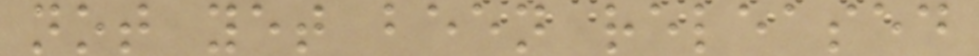not yet been released
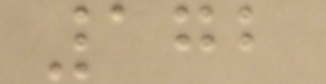172
